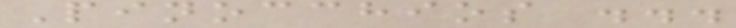Pinocchios ...
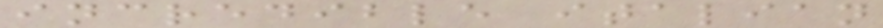incredible italian
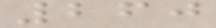260
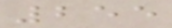255
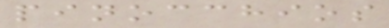pinocchios
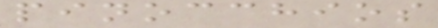pinocchios
